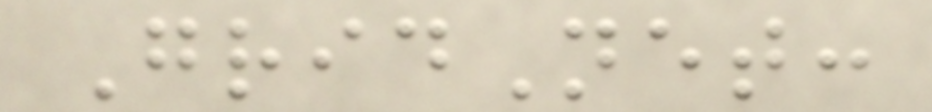GridNet:
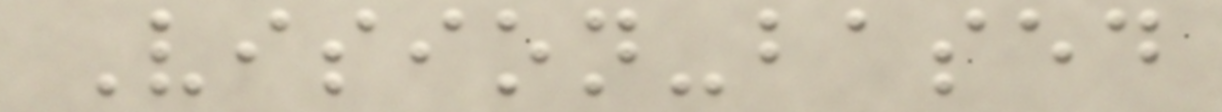Vision-based
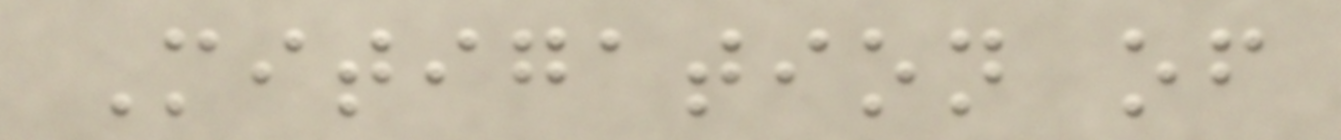Mitigation of
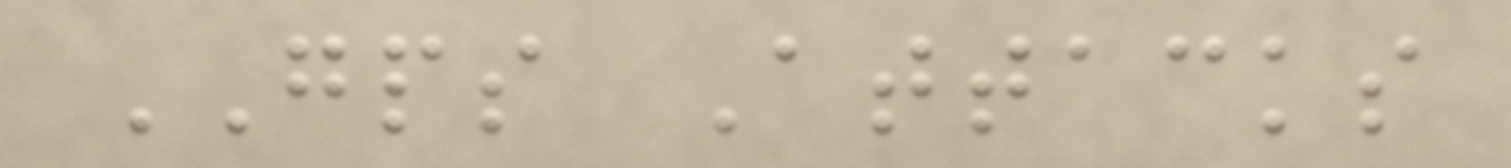GPS Attacks
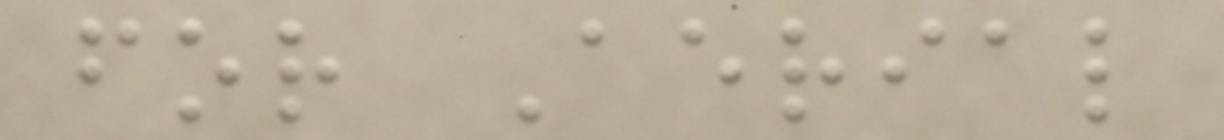for Aerial
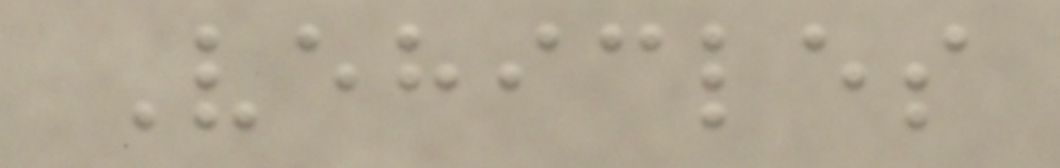Vehicles
